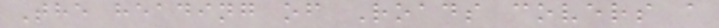The heading of Roads covers a
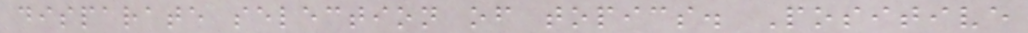disparate selection of topics. Positive
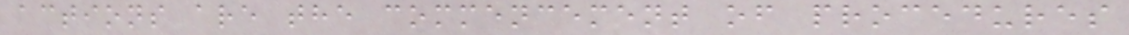actions are the commencement of procedures
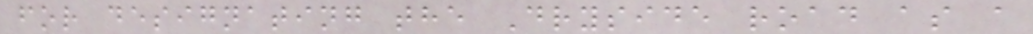for designating the Dryside road as a
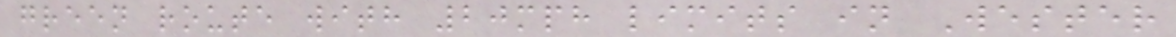green route with 20mph limits in Wester
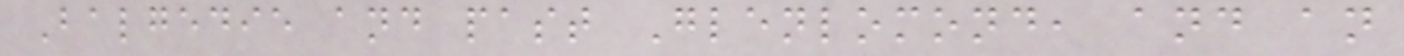Balgedie and past Glenlomond, and an
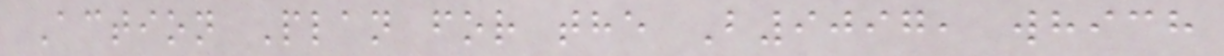Action Plan for the B9097, which
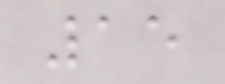15
